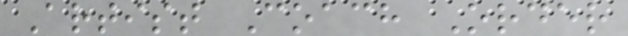Artist Coach Order
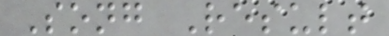Song Result
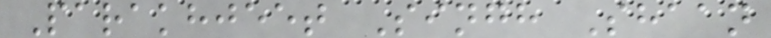Parakhjeet Singh Shaan
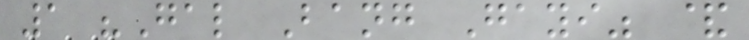1 "Gal Bang Gayi" &
